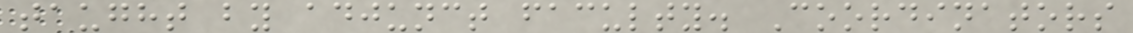taught by adjunct faculty. Coordinators
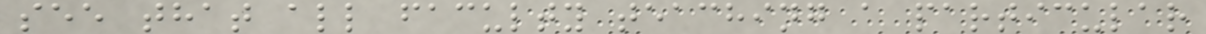see that all faculty teaching a particular
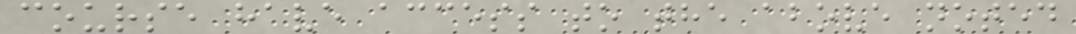course have access to the above noted
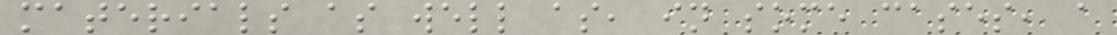materials as well as, in some cases, a
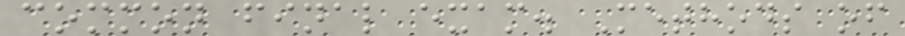common final exam. Methods of
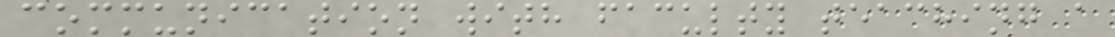communication with faculty teaching a
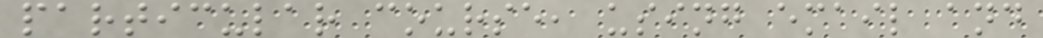particular course, using email and
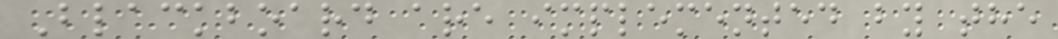Blackboard are implemented by the
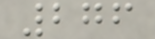276
